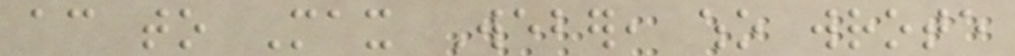according to Max Weber, who wrote
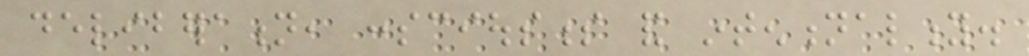deliberation, consciousness and intentionality.
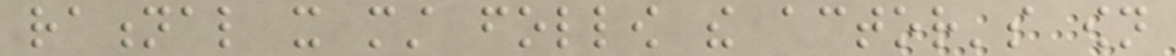rational it must follow the actor's own
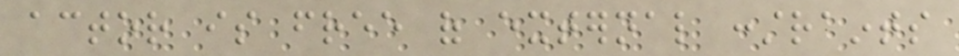actor is free of external constraints
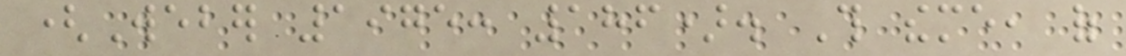(Weber 1975: 186). This theme, of
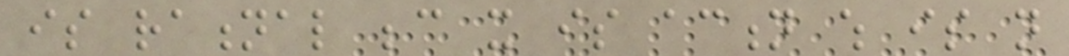is rational because it is action which is not
